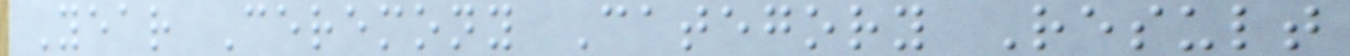Year Ceremony Category Result
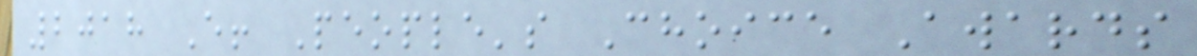2018 E! People's Choice Awards
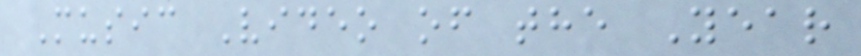Music Video of the Year
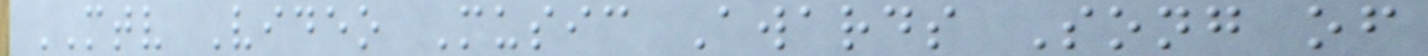MTV Video Music Awards Song of
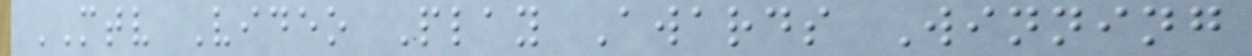MTV Video Play Awards Winning
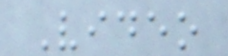Video
